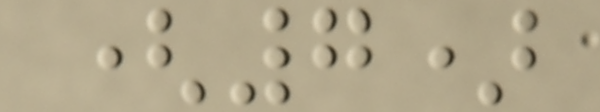(7)
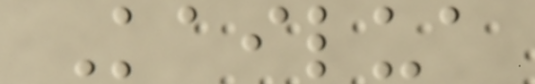Kailua
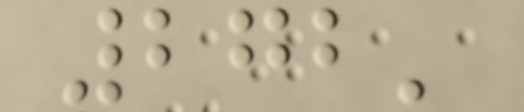272'
